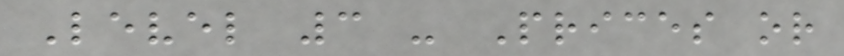Level 3 - Prices or
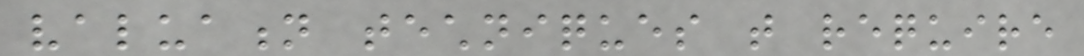valuation techniques that require
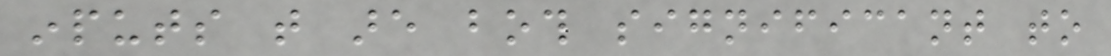inputs that are both significant to
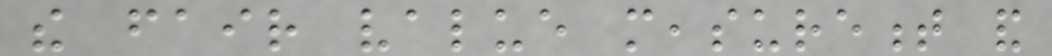the fair value measurement and
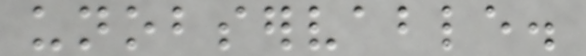unobservable.
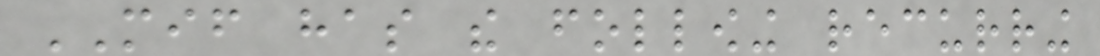MIF has the following recurring
